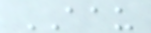AAU
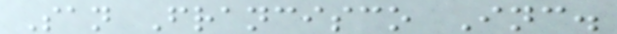San Francisco Inc.
